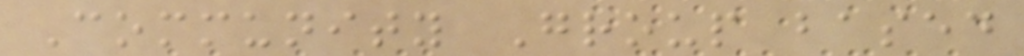Community Group based
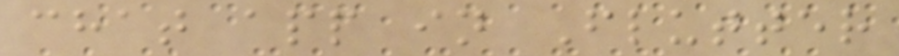chat app in Flutter
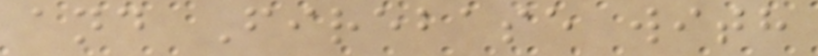and Firebase with
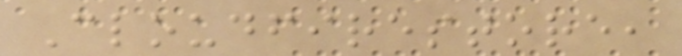Cloudfirestore,
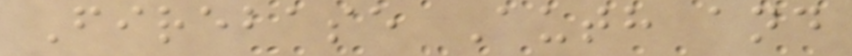Firebase Auth and
